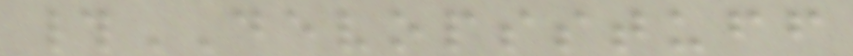#DEVOPSSTUFF
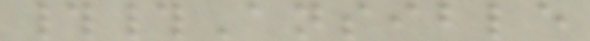##Ansible
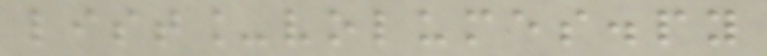list_volumes.py
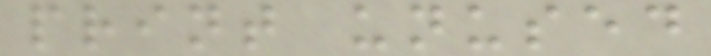print unused
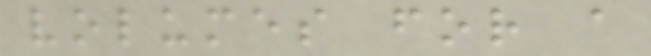volumes for a
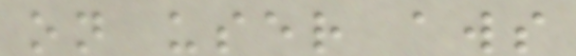on user aws
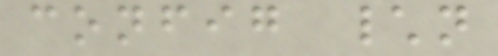config \n
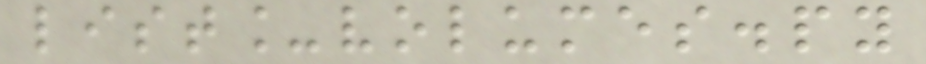list_volumes.py
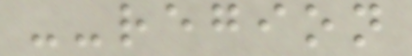--region
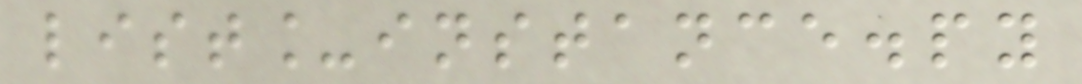list_instance.py
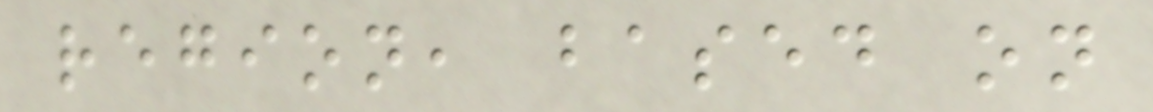region, based on
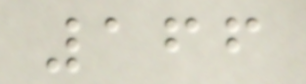166
